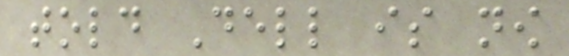told Dell is now
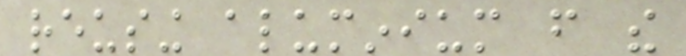reusing aluminium from the
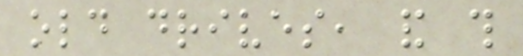old drives, and this
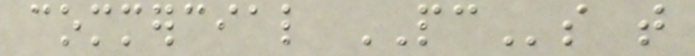commercial PCs that
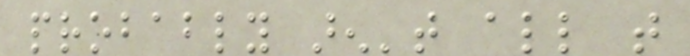probably aren't all that
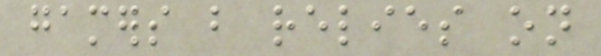gamers but relies on
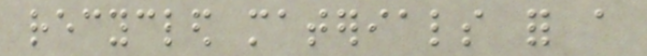recycled materials for a
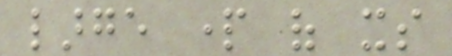large part of its
